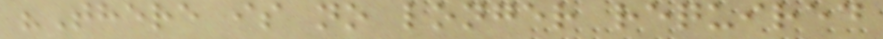"There is no longer required
